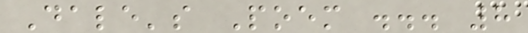Dale's Poem ... 8
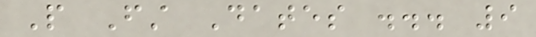People First Dates ... 9
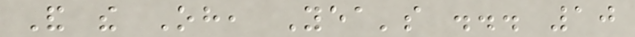And the Oh, Yea's ... 10
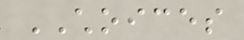CHOICES
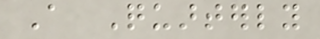A Quarterly
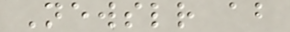Newsletter about
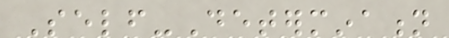Self-Determination
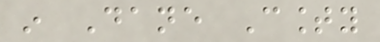in Dane County
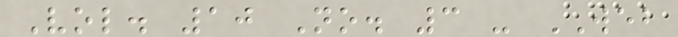Vol. 10 No. 3 - WEB
